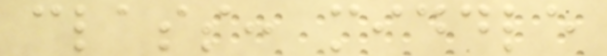class: middle
